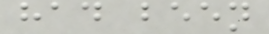had been
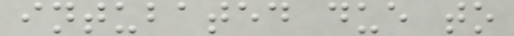intubated due to
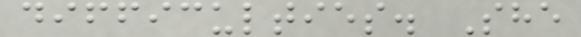difficulties. She
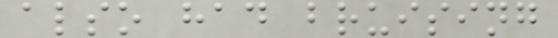also had bruising
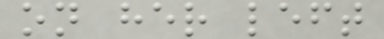on her left
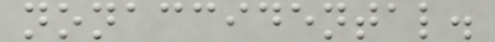nonaccidental.
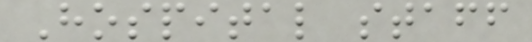Hospital staff
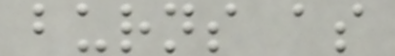burns as
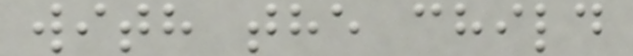with the child
